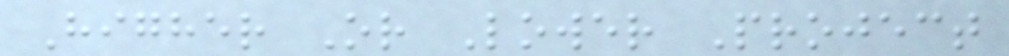Higher Or Lower Project
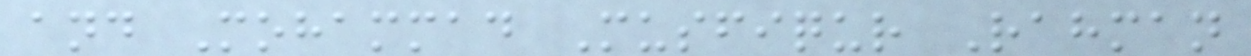and Mohammad Musfiqur Rahman
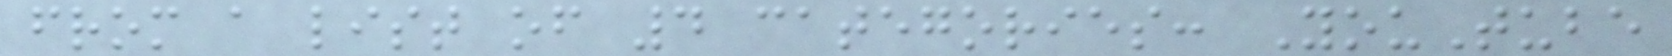from a list of 4 categories: YouTube
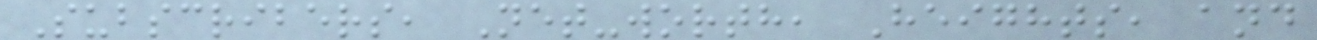Subscribers, Net-worth, Heights, and
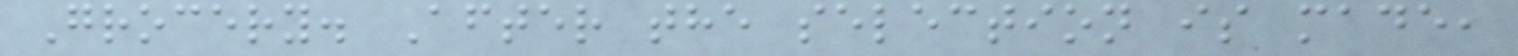Grocery. After the selection is made,
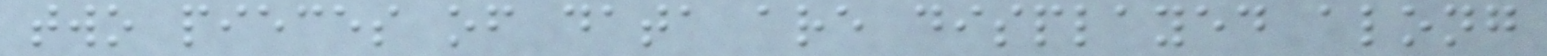two pieces of data are displayed along
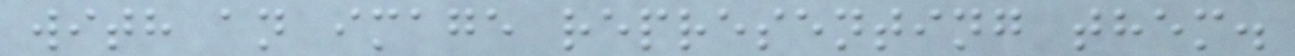with an image representing them.
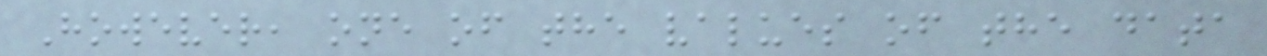However, one of the values of the data
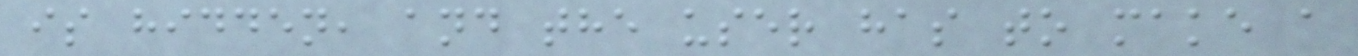is hidden, and the user has to make a
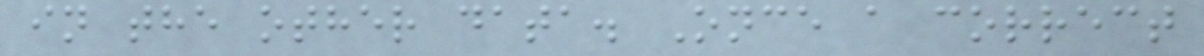in the other data. Once a correct
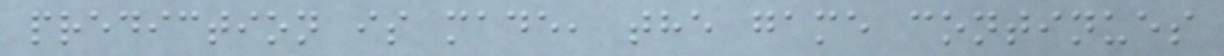prediction is made, the game continues
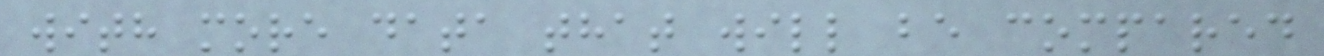with more data that will be compared
